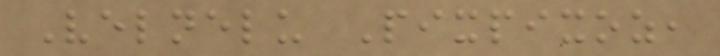Velnelu Pixpixoz,
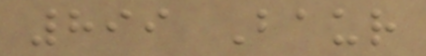899 Baur
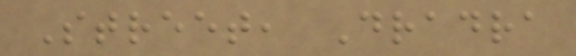Street, Dradra
